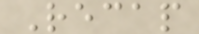Recap
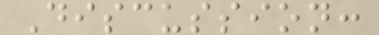Discussion:
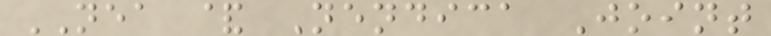NEA & Nendica Joint
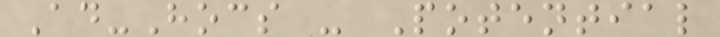Ad-Hocs - Potential
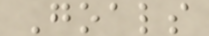Goals
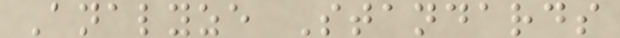Analyze Standards
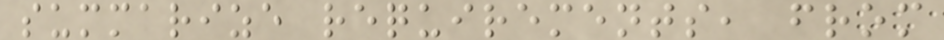summarize requirements, from
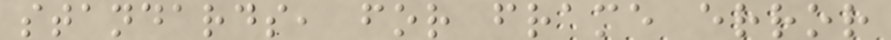standards, for frame error
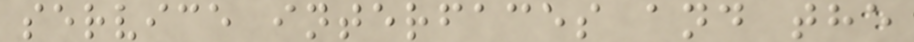service interfaces and the
